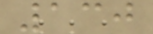130
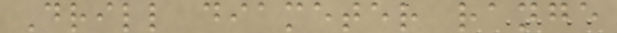Drill diameter range
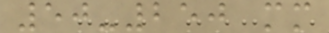50-250 mm
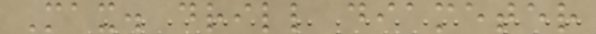Max. drill diameter
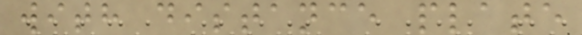with distance plate
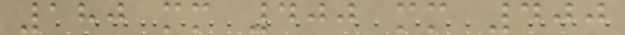180 mm 400 mm 400
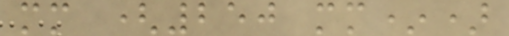mm (250 mm*)
